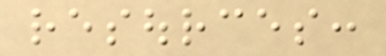resources:
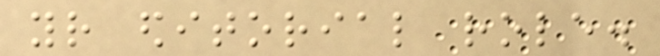your editorial role.
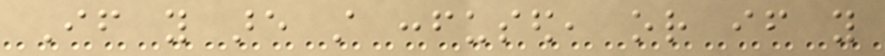If you are still confused, or if you
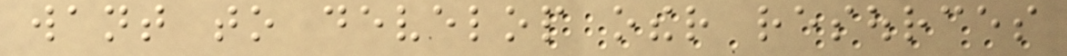want to develop other resources
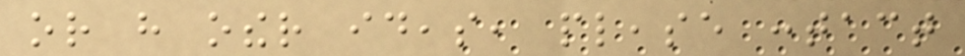or have other ideas, please contact
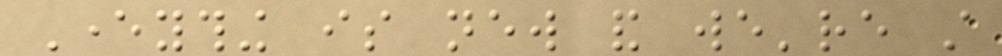Everything is new and we're still
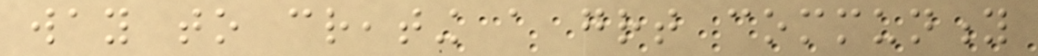way to creating a great community
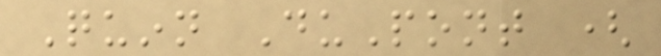Quinn DuPont (
